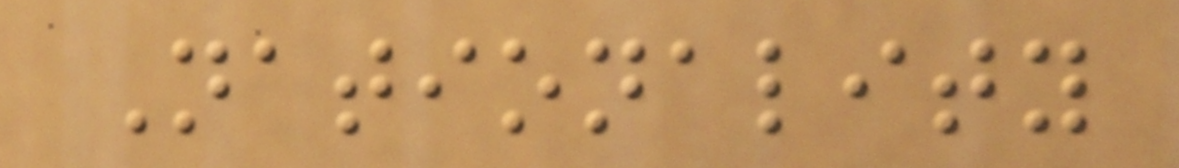Nationality
